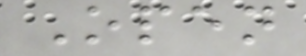Open
